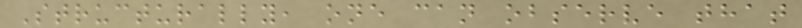Structurally, one can observe that
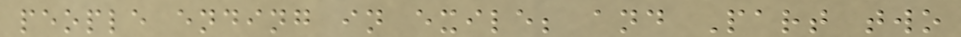people ending in exile; and Part two
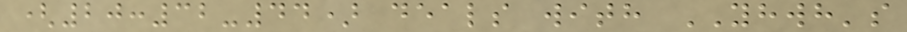(20:32-44) deals with YHWH's
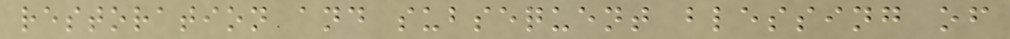restoration and subsequent blessing of
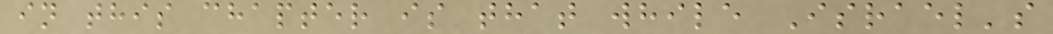in this chapter is that while Israel's
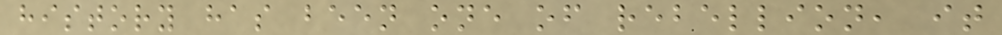history has been one of rebellion, it
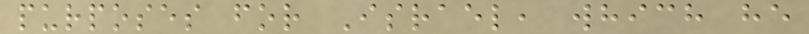purposes for Israel, which he
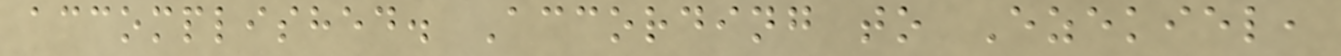accomplished. According to Ezekiel,
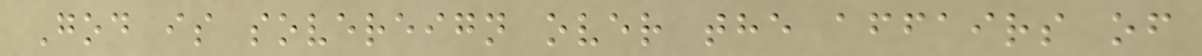God is sovereign over the affairs of
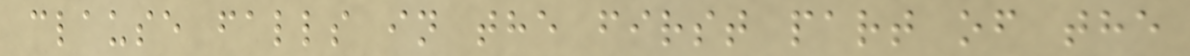clause falls in the first part of the
